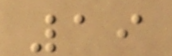19
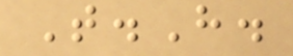T.H.
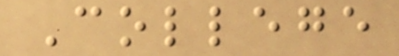College
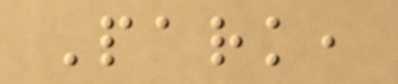Park,
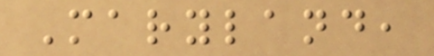Maryland,
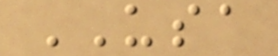USA
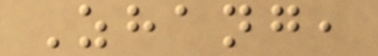Zhang,
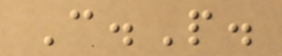C.P.
